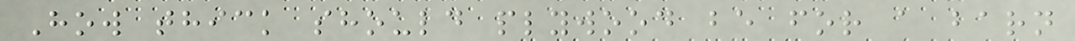How thick should plywood be for a barn
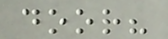door?
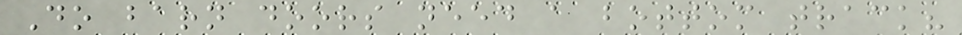Do barn doors need a bottom track?
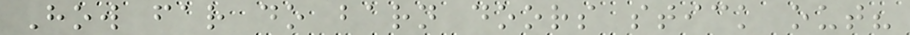How far do barn doors stick out?
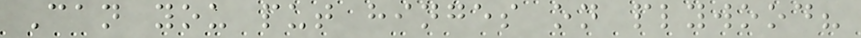Can you put hinges on plywood?
